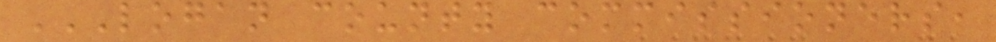LOGAN COUNTY COMMISSIONERS,
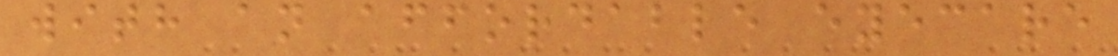with an affordable eyecare
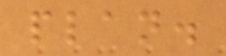plan.
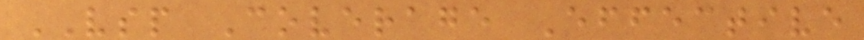VSP Coverage Effective
